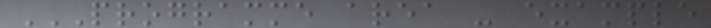PROGRAMME AREA - EXAMPLE
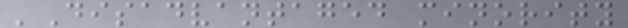'Disadvantaged minority
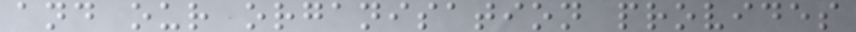and our organisation provides
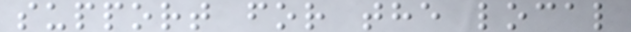support for the local
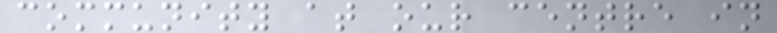community at our centre in
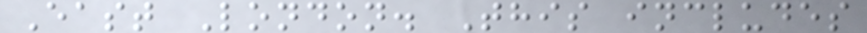East London. This includes
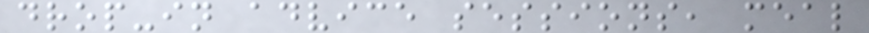drop-in advice sessions, meal
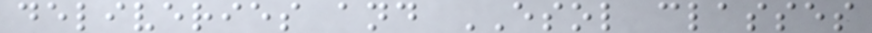deliveries and ESOL classes
